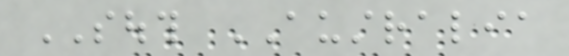SOUTH AUSTRALIA
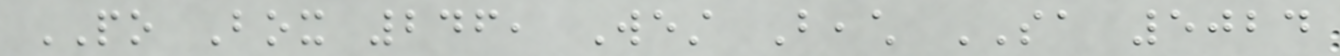PO Box 246, West Beach SA 5024
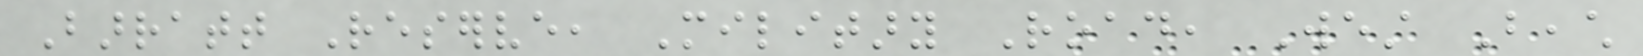Barratt Reserve, Military Road, West Beach
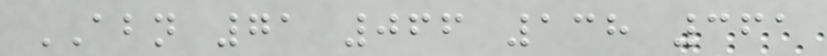ABN 71 066 138 361
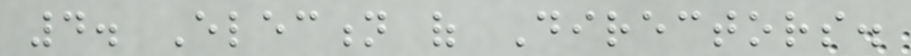4. Election of Directors.
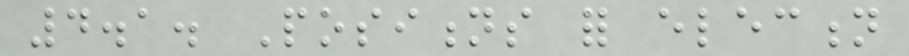4.1. Positions for election
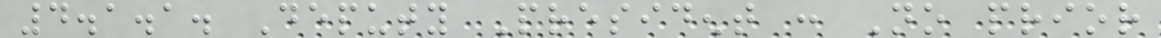4.1.1. Deputy President : No prior
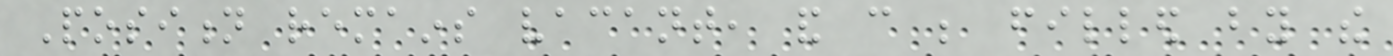Position remains vacant, and can be filled by the
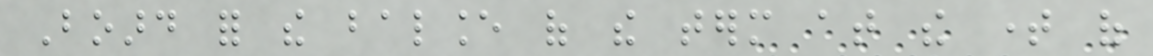Board for the balance of the term at the time of
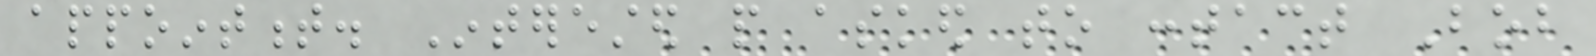appointment. Interested people asked to contact Bob
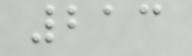213
